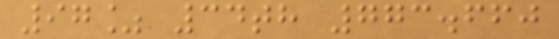97% 34th 773.660
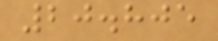20.805
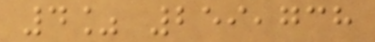4% 259,738
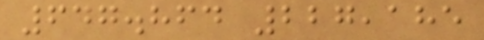647.864 227,185
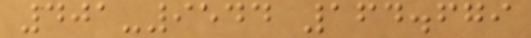401-9544 164.679
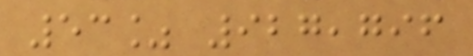53% 927,796
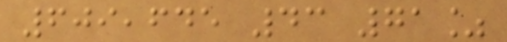609,645 43 71%
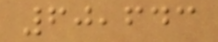60,643
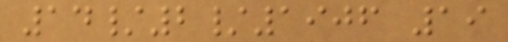14/2/1906 19
